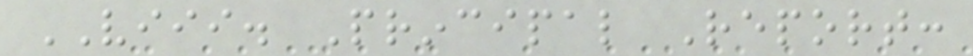VIII. Principal Report:
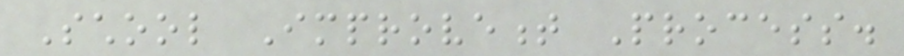School Improvement Process.
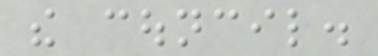the council.
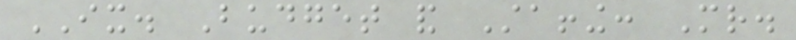IX. Budget and Staffing: Mr.
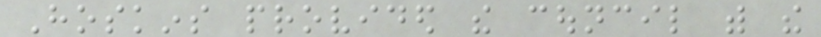Hoskins provided the council with the
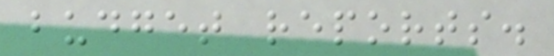budget reports.
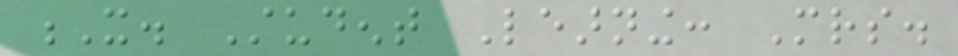X. Student Learning: Mrs.
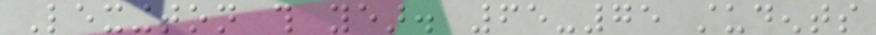Lexington this year. 65-75 students
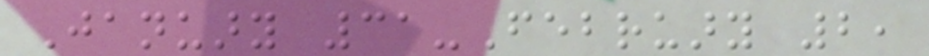January 31-February 2,
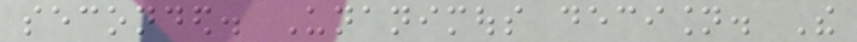seconded. Unanimous decision. The
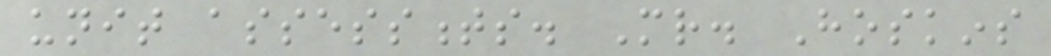unit assessments. Mr. Hoskins
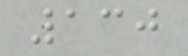130
